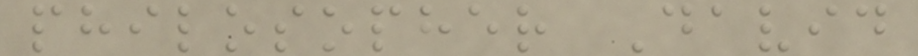philosopher David
